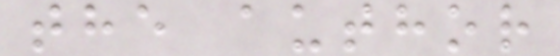the author
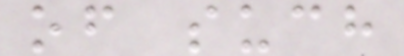of such
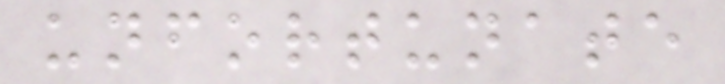unfortunate
